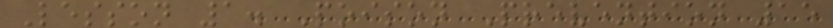Lesson 1. Poison Prevention 15
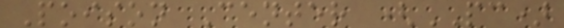Poison Center (PC)
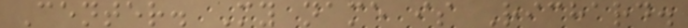Center. My name is Richard.
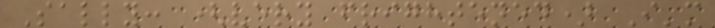Sally: (very frightened) I'm
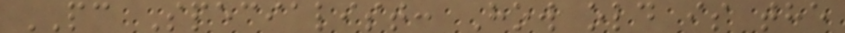PC Specialist: How old is the
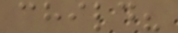child?
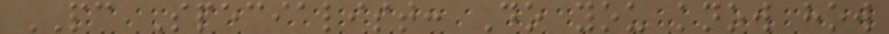PC Specialist: Do you know how
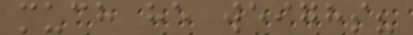much he weighs?
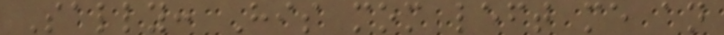Sally: His mom left me an
